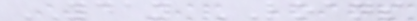YDAY LOANS
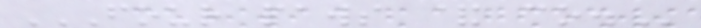FOUR PAWS & CO.
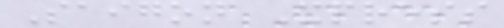Saigon Xpress
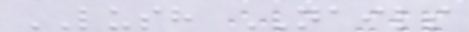LUSH NAILS
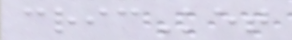cricKet
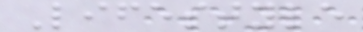Lifestyle
